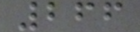266
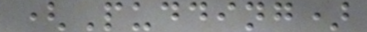(Pudding)
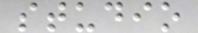studio
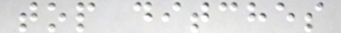top ditches
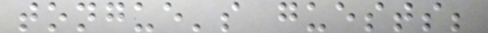tongue's guests;
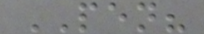PEN?
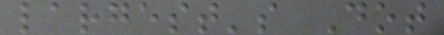largest's Dot
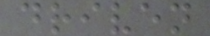driven
